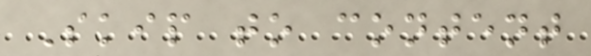Skip to content
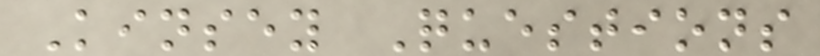Kinsey Questions
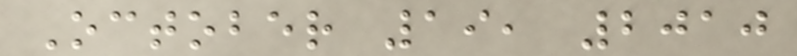October 19, 2010
